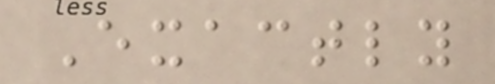Exactly
